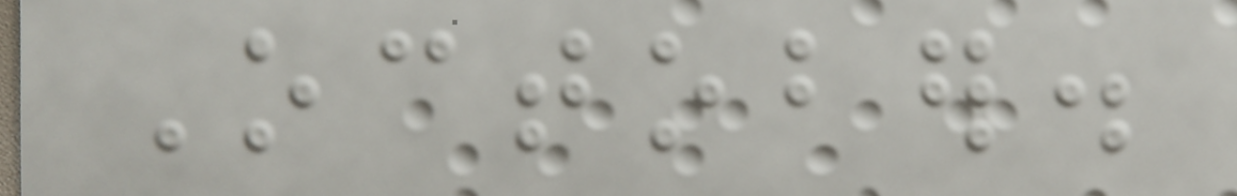October.
